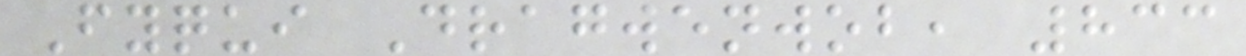Fyqui Dragwenwob, 833
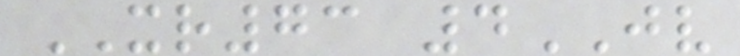XR73 4JV
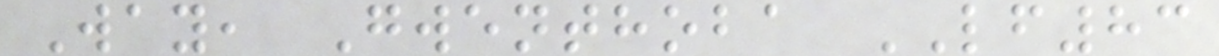Way, Gwenthoba LF83
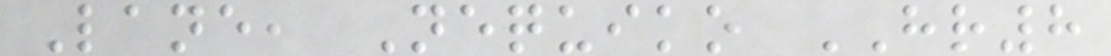Lane, Nequiko HR8
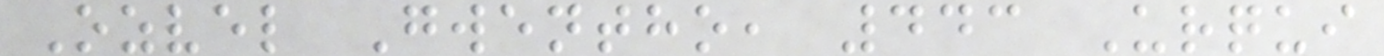Ozvel Gwentho, 443 Urqui
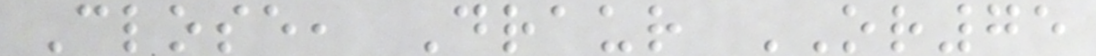Close, Draur OR75
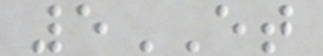5ET
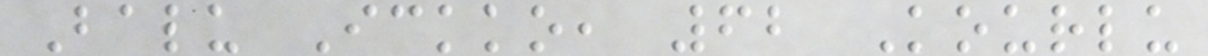Balu Ickko, 62 Kourlu
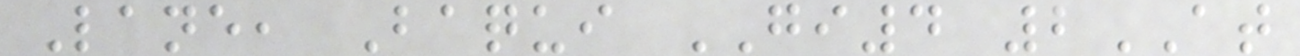Lane, Baqui GI4 2AT
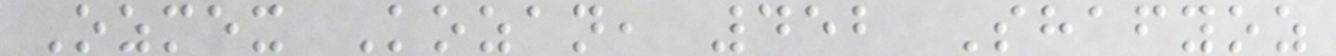Ozmex Kozan, 452 Shafyoz
